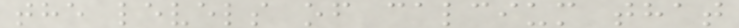the levels of calcium that
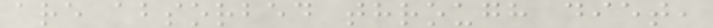are absorbed through diet,
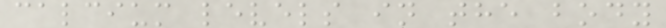calcium levels in the body
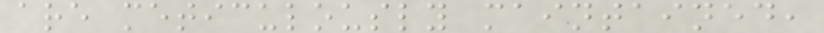are meticulously maintained,
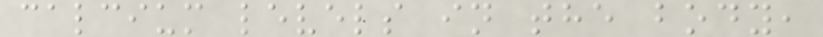calcium levels in the body,
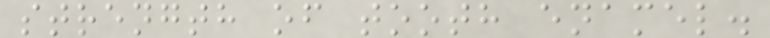strength of tooth enamel.
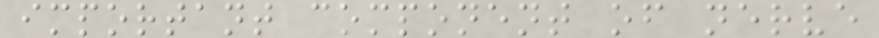important component of nerve
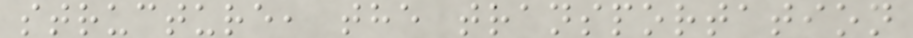structure, the transportation
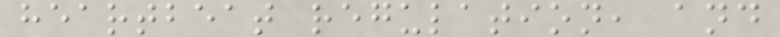heartbeat regulation, and
